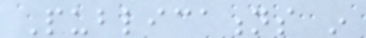Publications in
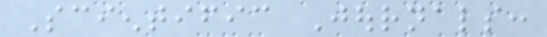Scientific Journals:
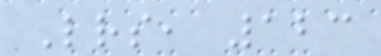Letters, 123
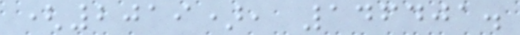(2019), 146401.
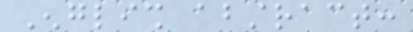English abstract:
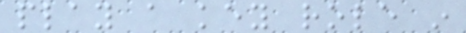play a key role in
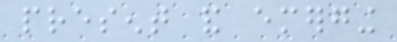present and emerging
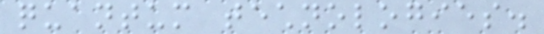quantum technologies.
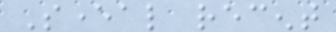Several recent
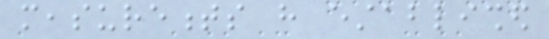measurements have established
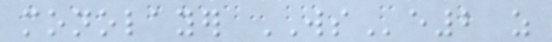monolayer WSe2 as
